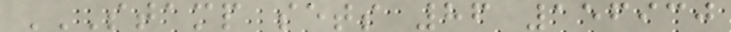STAMP SETS 86 156930
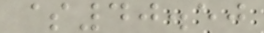$40.50
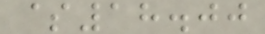$18.00
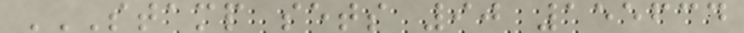STAMP SETS 90 155634
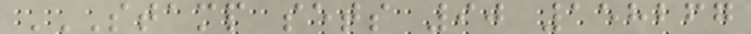STAMP SETS 90 158267
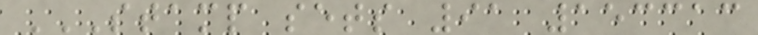STAMP SETS 91 153313
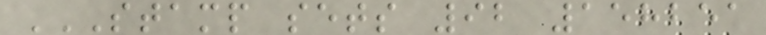STAMP SETS 92 158251
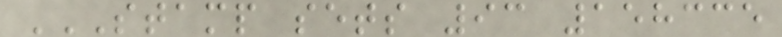STAMP SETS 93 158335
